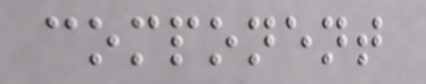component
